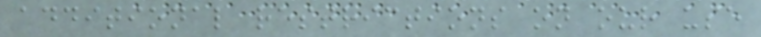additional restrictions on our use
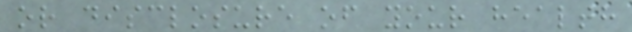or disclosure of your health
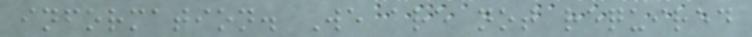information. We are not required
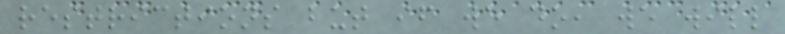restrictions but if we do, we will
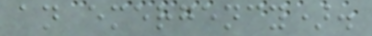an emergency).
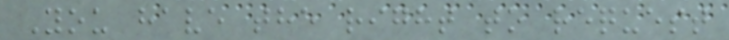You have the right to request
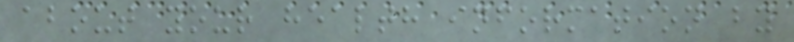about your health information by
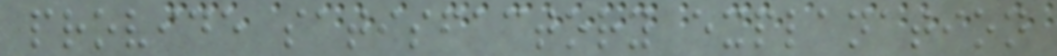provide satisfactory explanation
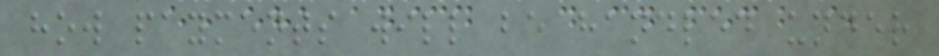how payments will be handled under
